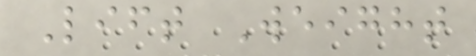Lift Weight
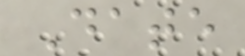Date
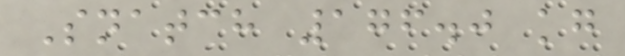Snatch 176.0 kg
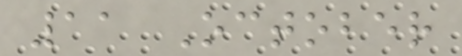11 October
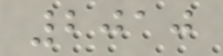2010
